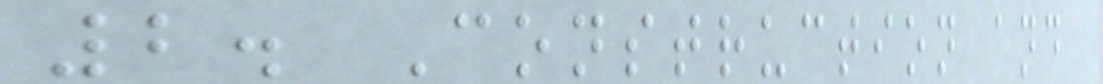2. Construction and
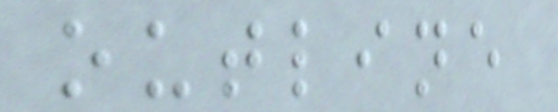outline
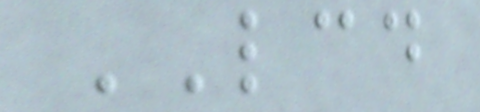LCD
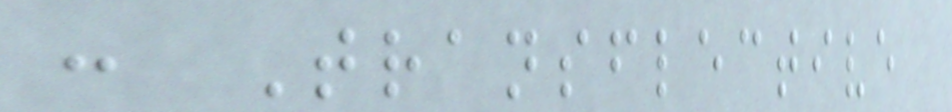: Transflective
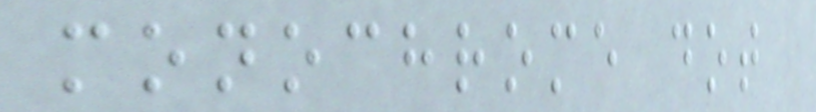monochrome dot
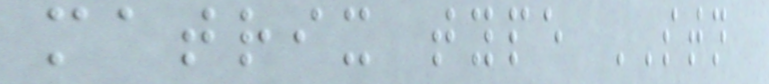matrix type STN
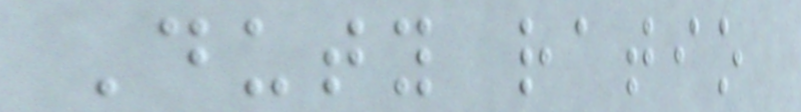Duty ratio
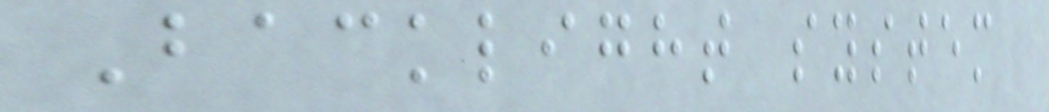Backlight system
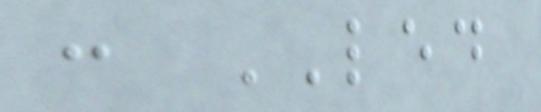: LED
